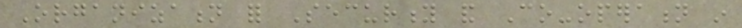Organization for Security and Co-operation in
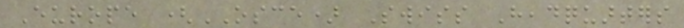Europe (OSCE) Swiss Headquarters
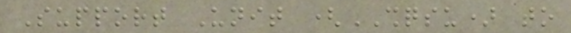Support Unit (SHQSU) to
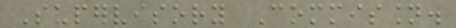Supervisory Commission.
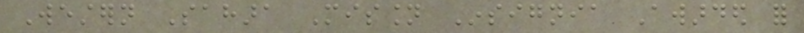Western Sahara Mission Insignia Awarded for
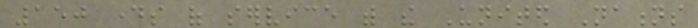150 days of service with the United Nations
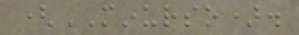(MINURSO).
